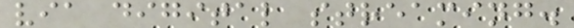via digital streaming.
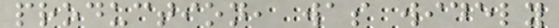production, was widely
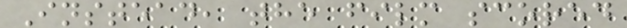Instead, the film scored
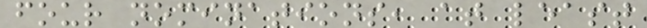four nominations, at least
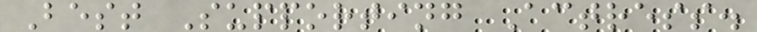Best Supporting Actress.
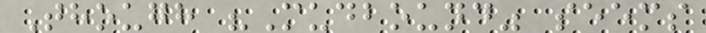Though "Mudbound" seems
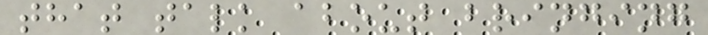that talk about bringing
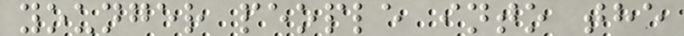younger people into the
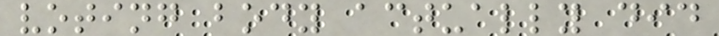voting body actually did
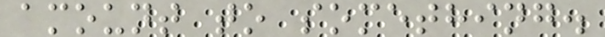amount to something.
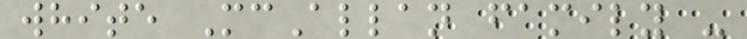white McAllan family -
